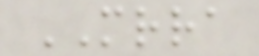MRRA
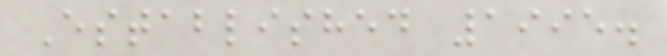Established 1995.
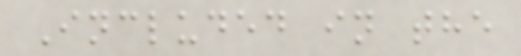Included in the
